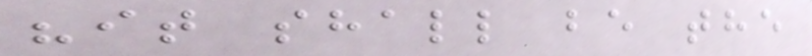"it shall be the
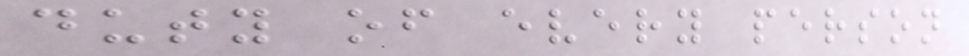duty of every person
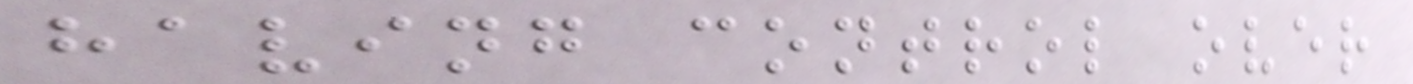having control over
